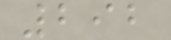292
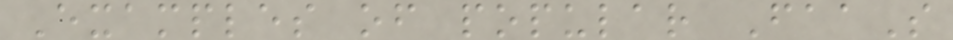Examples of popular FaaS
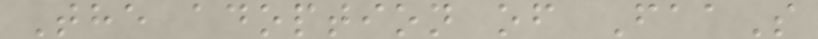The adoption of FaaS
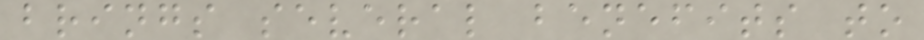brings several benefits to
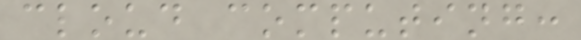cloud computing:
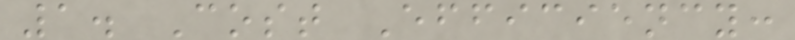1. Cost Efficiency:
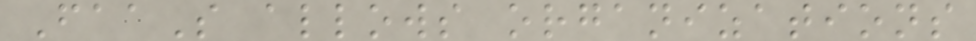FaaS allows organizations
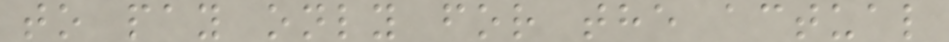to pay only for the actual
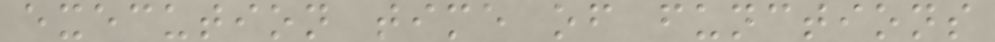execution time of functions
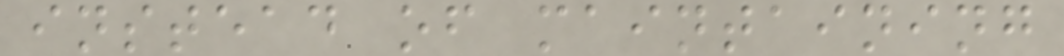instead of maintaining
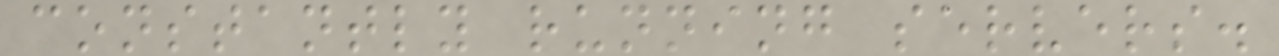constantly running servers.
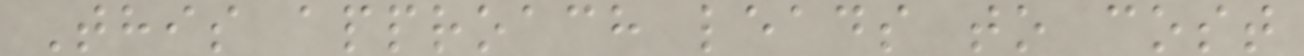This approach leads to cost
